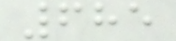685
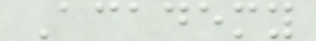Academy
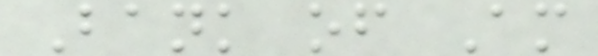Bank of Am
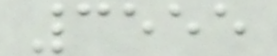3555
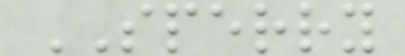SPERRY
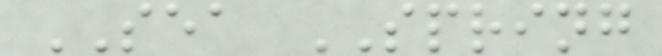SEA SPRING
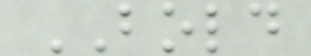BOLD
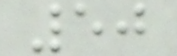50
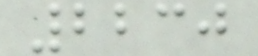2230
